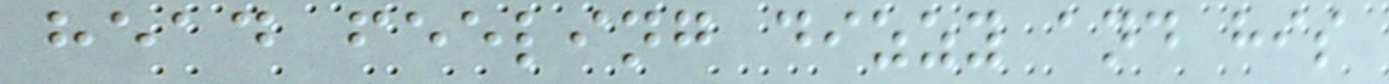head feeling dizzy and his
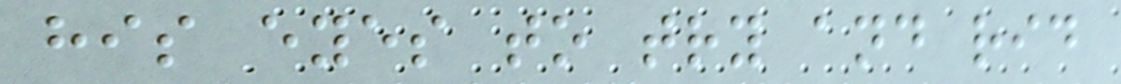his eyes to try and rid
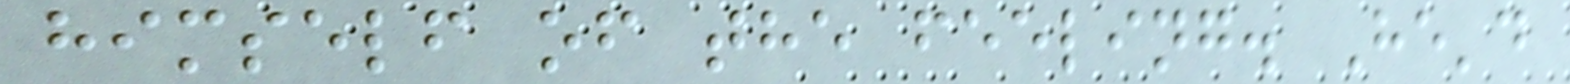himself of the feeling. He'd
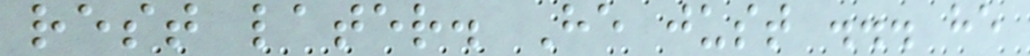rest later. He just ... he
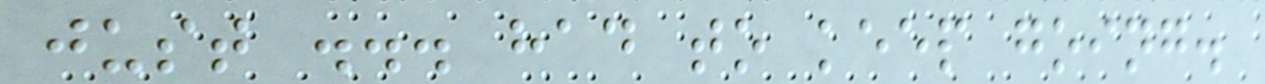just ... had to keep going.
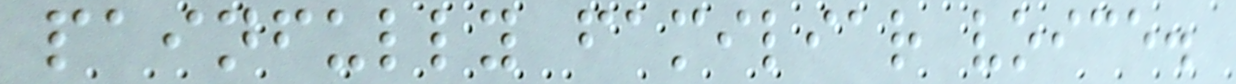painfully familiar voice.
